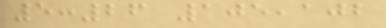5:26 105,102
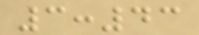3:43
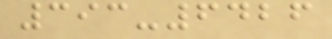393-6426
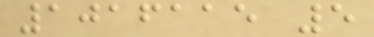1016115 5
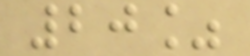20%
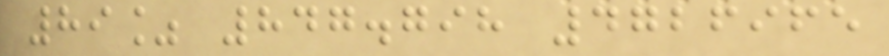89% 847.798 4726965
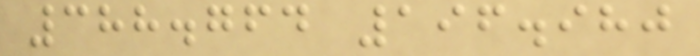388.764 196.980
